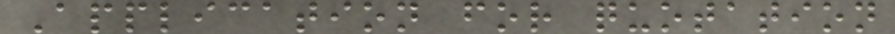Application for quotation
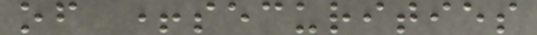of +securities
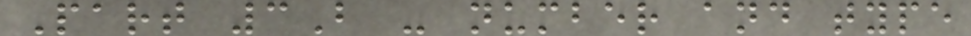Part 3B - number and type
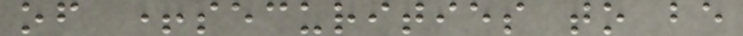of +securities to be
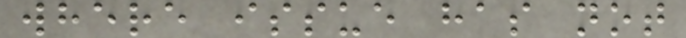where issue has not
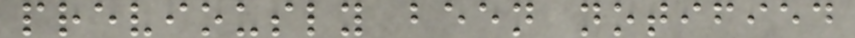previously been notified
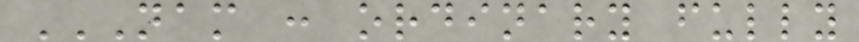NAM : ORDINARY FULLY
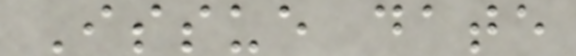Issue date
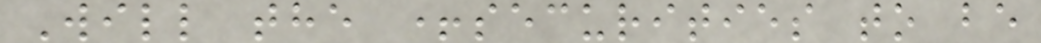Will the +securities to be
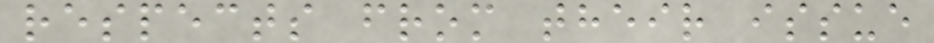respects from their issue
